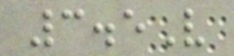3.5V
